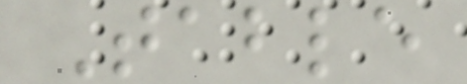Table
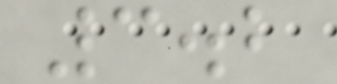3.2
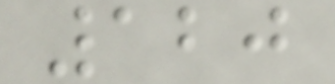120
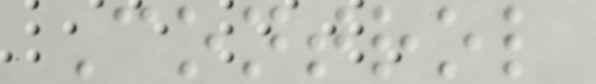Control
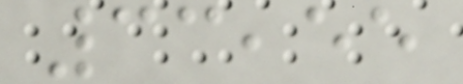33,55
